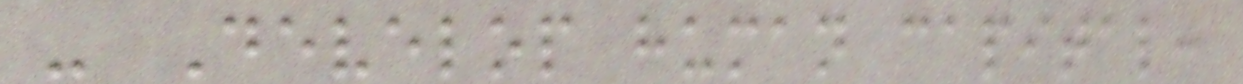- Develop human capital:
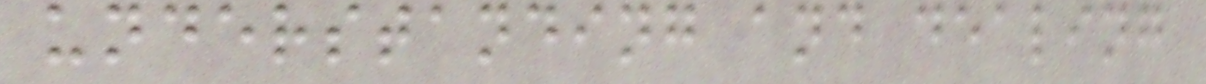understanding and dealing
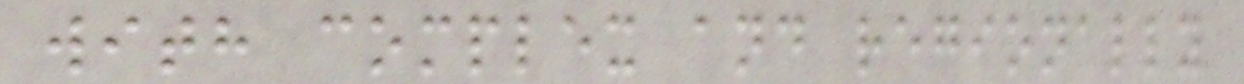with complex and regionally
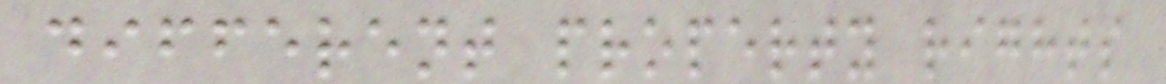different property rights
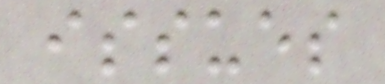issues
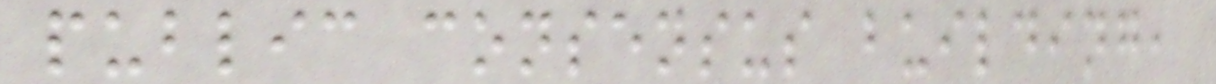public consensus building,
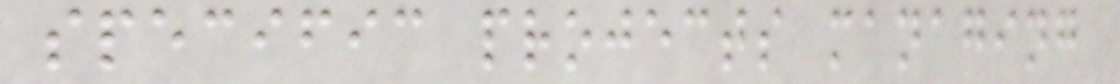specific projects managing
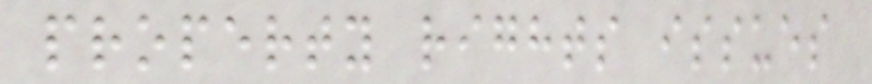property rights issues
